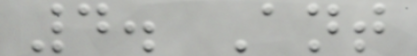4. Ant
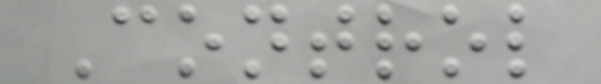Control
